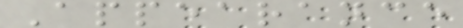Appearance
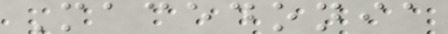Macedonia
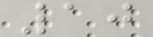10
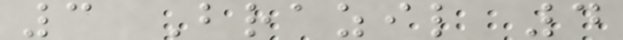3 Brazil 4
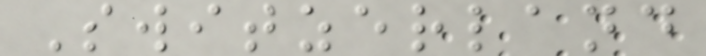Switzerland
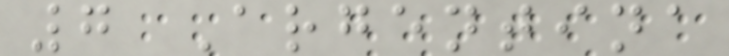7 Argentina
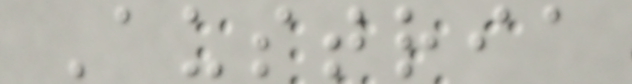Austria
